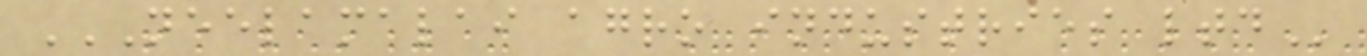NEELAMALAI AGRO INDUSTRIES LTD
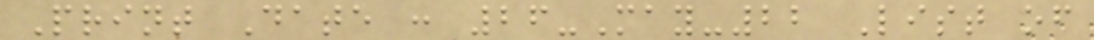Print Date : 26-May-22 List of
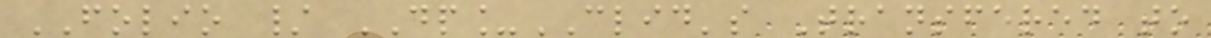FOLIO / DP_CLID's Transfered to
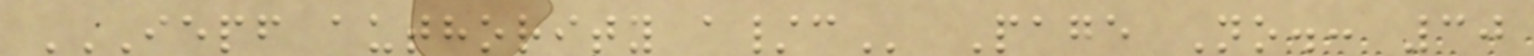IEPF AUTHORITY A/C Page No.: 30
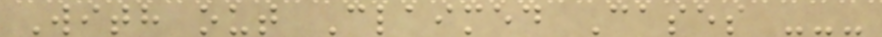With out Claimed Cases ---
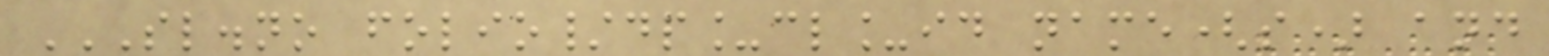SL.NO FOLIO/DP_CL_ID NAME(S) AND
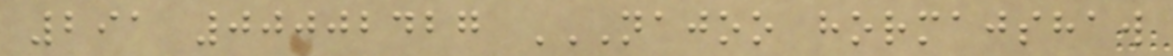291 00002427 NAJOO HORMAJSHAW
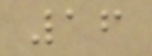16
